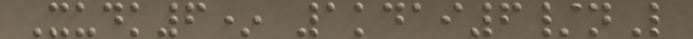Xudk6* 1kdai6/nL
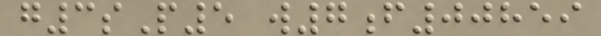g3sP5 w7f00859
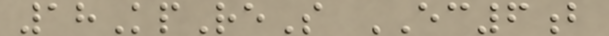18KpReS EC6b
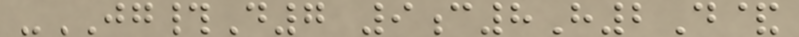-JG#D7 9c8H2D&
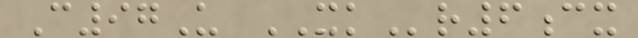C97U XKr6cx
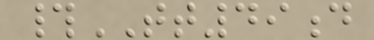#TT49d
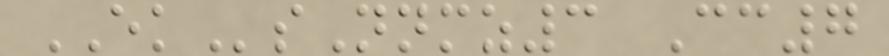EKsNnmz3 Cc7
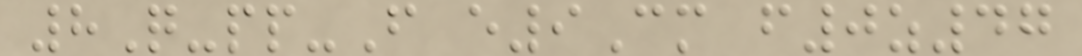8Q-pp-F e9Cm f0z47
